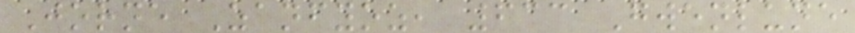Jorne Zanfyoz, 633 Gwenlune
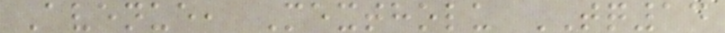Avenue, Mextholu TQ14
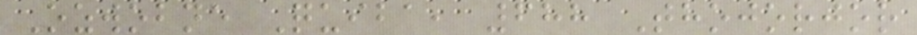Ozwobne Quiba, 688 Thojorjor
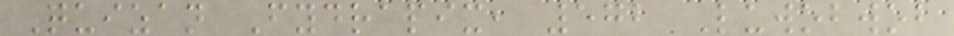Quizan Fydrapix, 572 Luwobwob
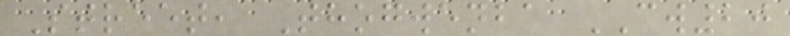Street, Thogwenba CW20
